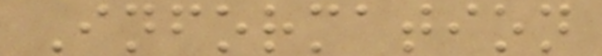Information
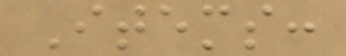Items:
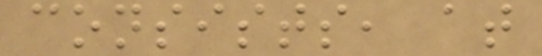consists, at
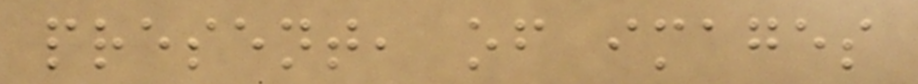present, of images
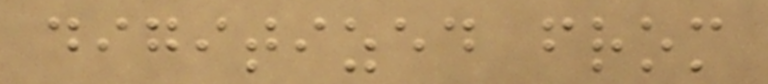digitized from
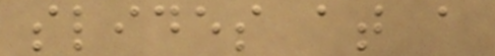slides at a
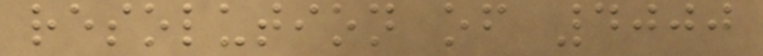resolution of 4000
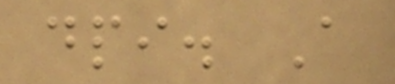dpi. A
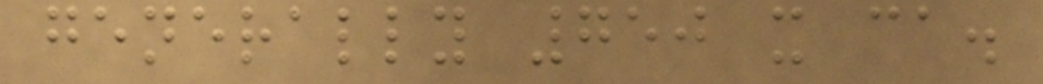generally 750 x ca.
